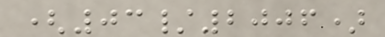(03/2006)
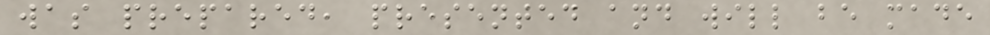was prepared, presented and will be made
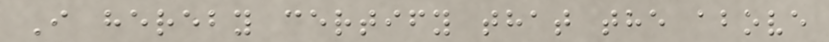I hereby certify that the above
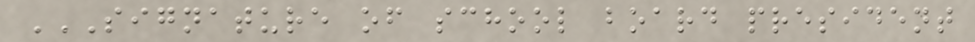SIGNATURE OF SCHOOL BOARD PRESIDENT
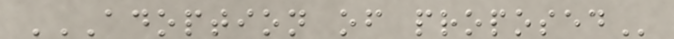ADOPTION OF PROPOSED
